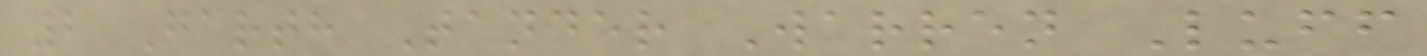2 Garth Tander Warren Luff
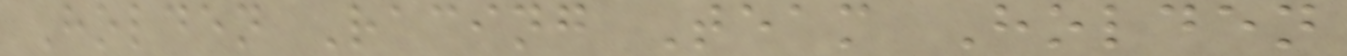Holden Racing Team Holden
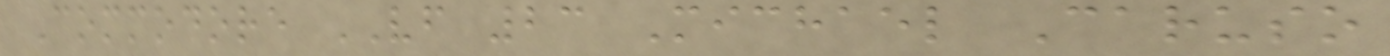Commodore VF 23 Michael Caruso
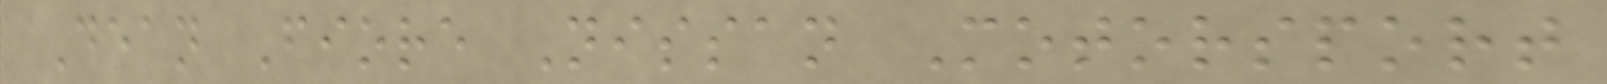Dean Fiore Nissan Motorsport
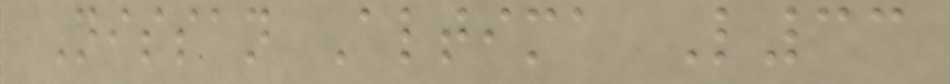Nissan Altima L33
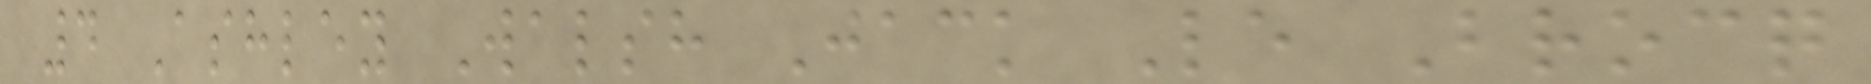4 Ashley Walsh Jack Le Brocq
